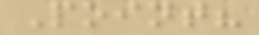Point?
